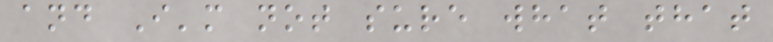and I'm not sure what that
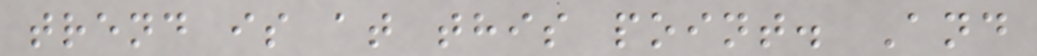trend is at this point. And
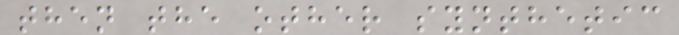then the other synthetic
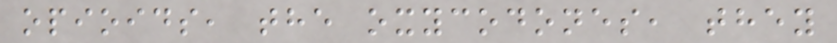opioids, the oxycodones, they
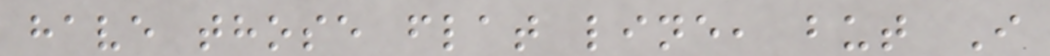have those flat line, but I
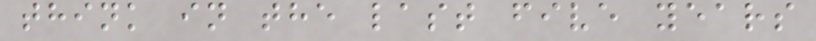think in the last five years
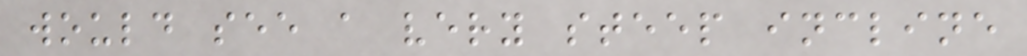would see a very steep incline
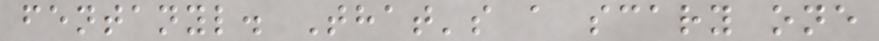fentanyl. That's a scary one
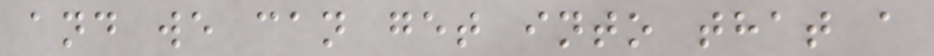and we can get into that a
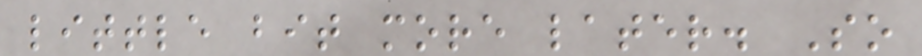little bit more later. So
